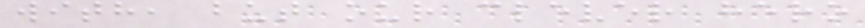with, but our clever hero
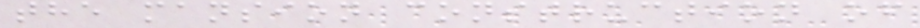the mansion construction of
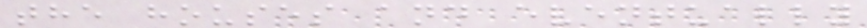the houses and eventually
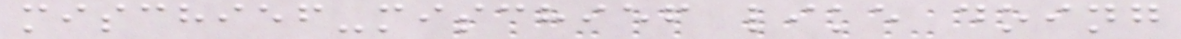mischief-mischief like doing
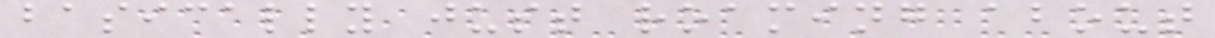basically just roaming about
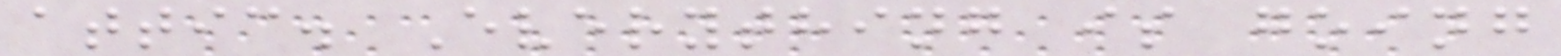attic. Everything is going
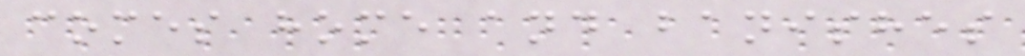comes home and banishes
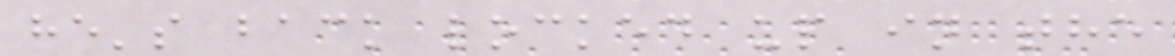he's back locked up in the
